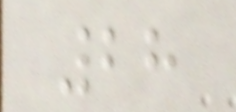28
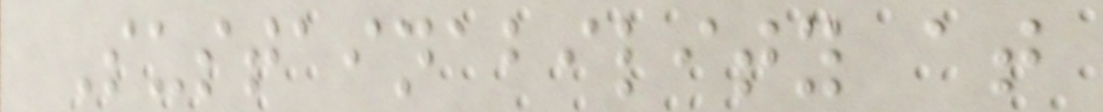Sustainability at
